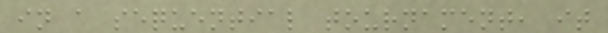in a sequential tournament, it
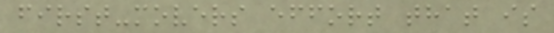first-movers effort that is
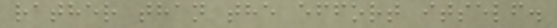rather than the effort itself.
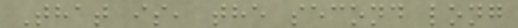That is, the second long
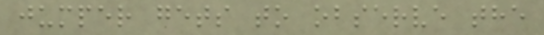jumper gets to observe the
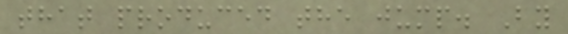that produced the jump. By
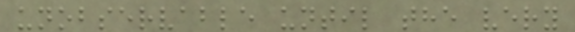unobservable until the very
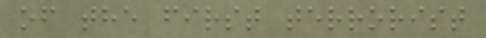of the first terrorist
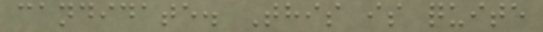candidate. This is quite
